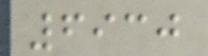6930
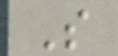S
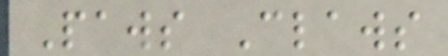Paws Claws
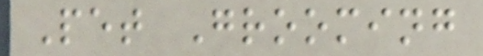Pet Grooming
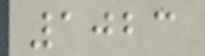1023
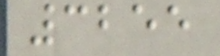3255
